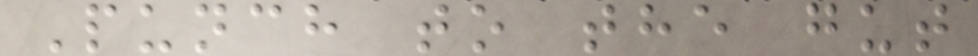Punch to the gut
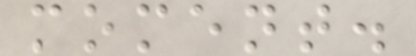moment.
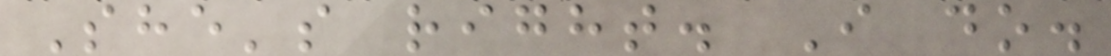She's right. I do.
